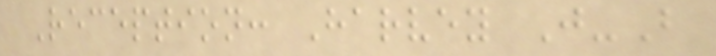Reception: Harvey J-B
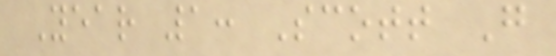Year 1: Scott G
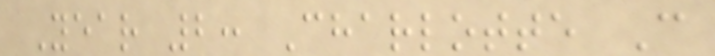Year 2: Charlotte C
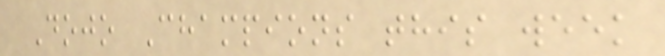Dojo Champions this week
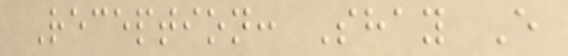Reception: Shay E
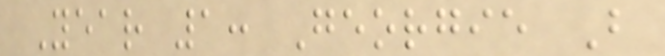Year 1: Georgie B
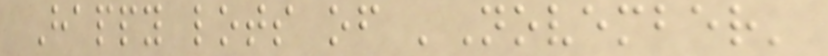Happy lots of 'November'
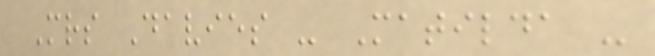Mrs Davies - Matilda -
